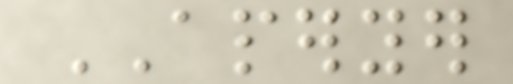APERYER
